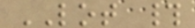LOT #
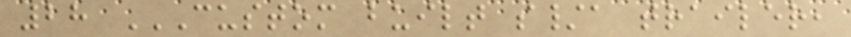28 CUSTOM BUILT S/A TRAILER,
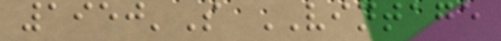1950'S VINTAGE
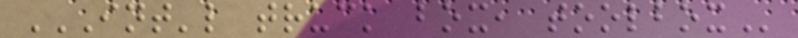INT'L TRUCK BOX, TOOLBOX
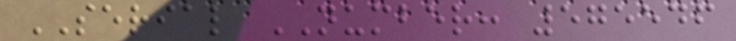SERIAL NUMBER: 575546
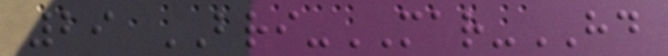29 BRI-MAR-HD
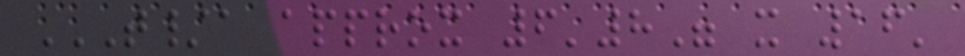T/A APPROX 6'8" X 16'
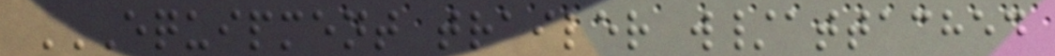EQUIPMENT TRAILER W/ATTACHED
